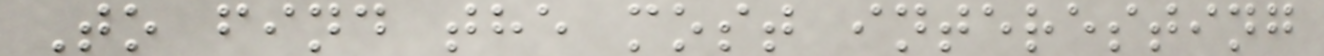To find the most interesting
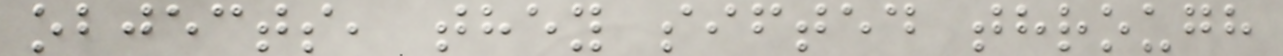objects, they sifted through
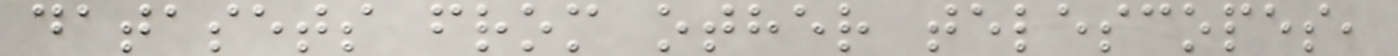datasets from other telescopes,
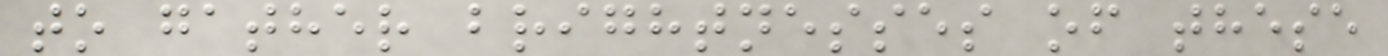to gather brightnesses of these
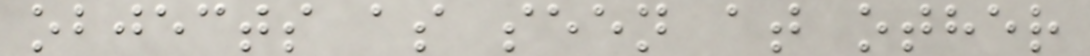objects as seen at other
